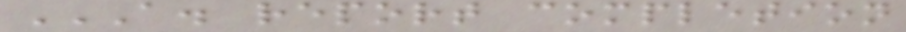A. REPORT COMPLETION
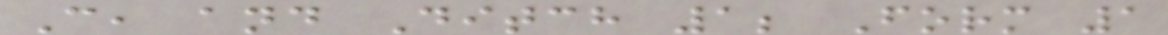C, and Ditch 1; Form 1
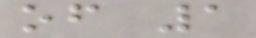of 1
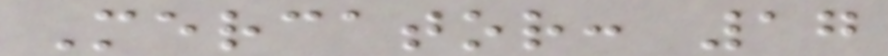Mercator: 17
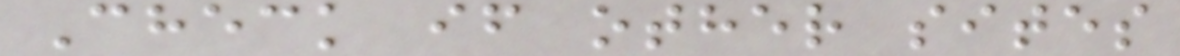Check if other sites
